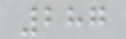287
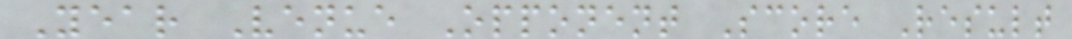Year Venue Opponent Score Result
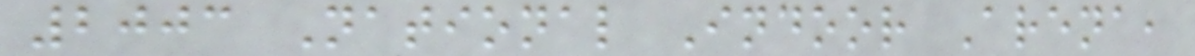2003 National Indoor Arena,
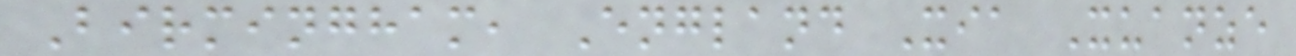Birmingham, England Xia Xuanze
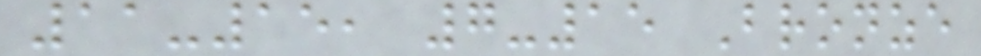11-15, 7-15 Bronze
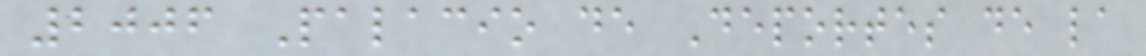2006 Palacio de Deportes de la
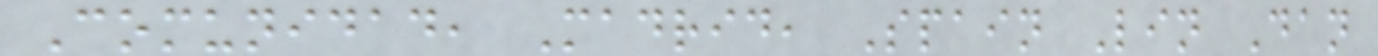Comunidad, Madrid, Spain Lin Dan
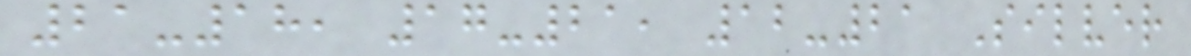21-18, 17-21, 12-21 Silver
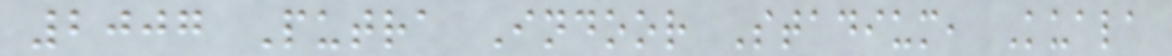2007 Putra Indoor Stadium, Kuala
